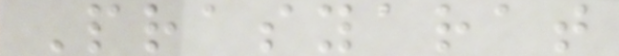Prasyarat
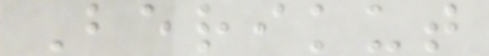Berikut
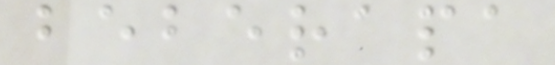beberapa
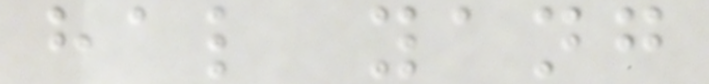hal yang
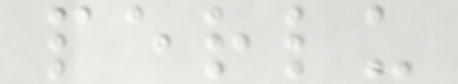perlu
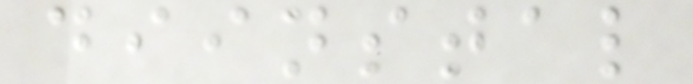diinstal
